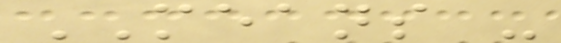MEANS -
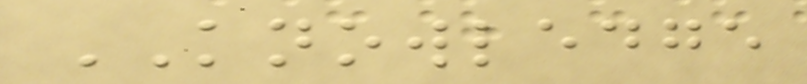KNOWLEDGE
